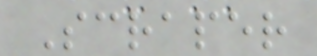Scraper
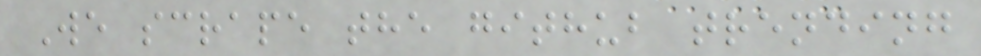We scrape the github trending
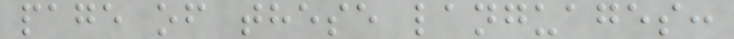page of these languages:
